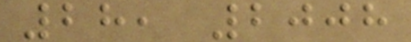28, 2008
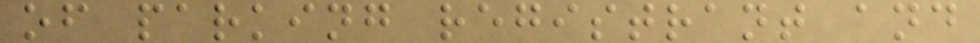of parking registrant and
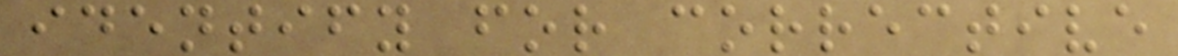identify for corrective
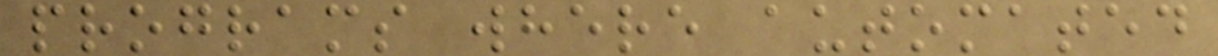programs where automated
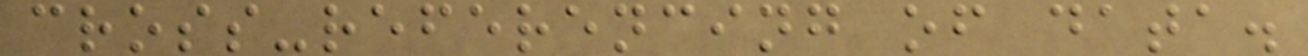cross-referencing of data.
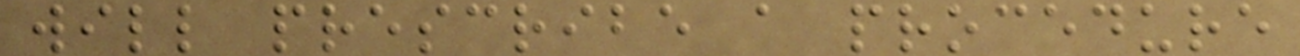will prescribe a procedure
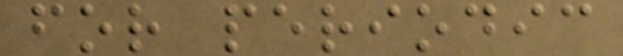for periodic
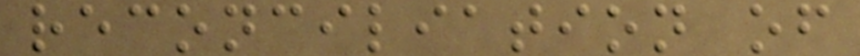reconciliation of
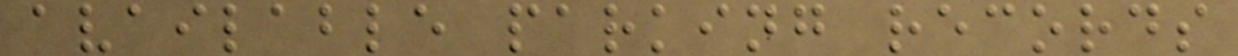available parking records
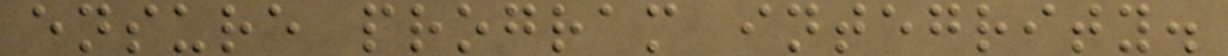ensure program integrity.
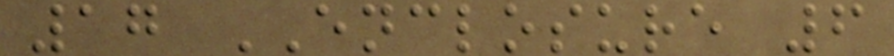17 ENCLOSURE 6
